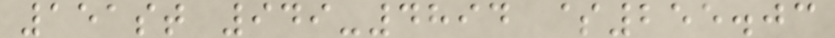151st 949-4894 $255.03
